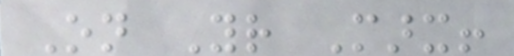On Your Marx!
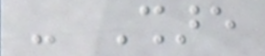- Share
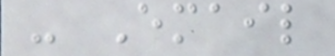- Email
